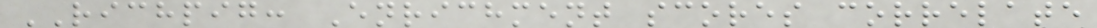RICHPIG: Enrichment scores correlate
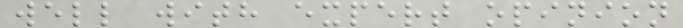well with expert opinion
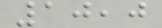10,0
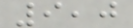9,0
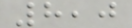8,0
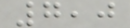7,0
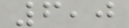6,0
